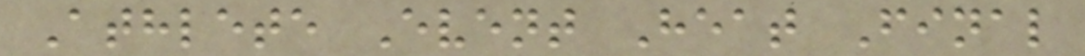Athlete Event Heat Final
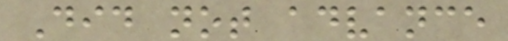Did not advance
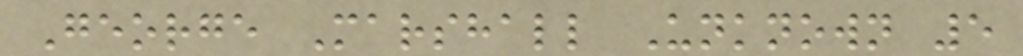George Marshall Unknown 5
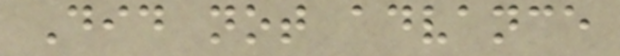Did not advance
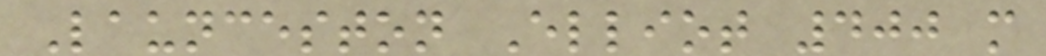Launceston Elliot 400 m
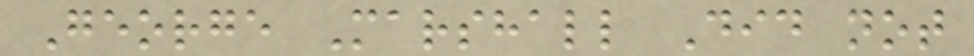George Marshall Did not
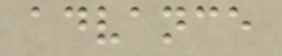advance
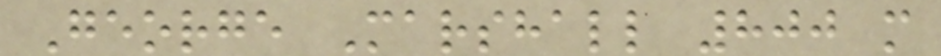George Marshall 800 m
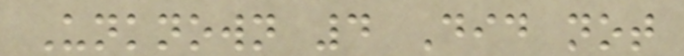Unknown 4 Did not
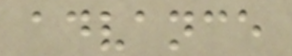advance
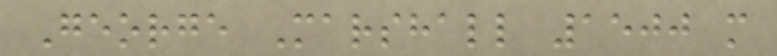George Marshall 1500 m
